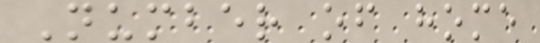Number of home
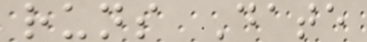runs Date
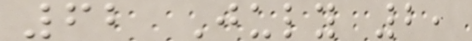62 July 2,
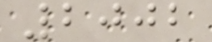2002
